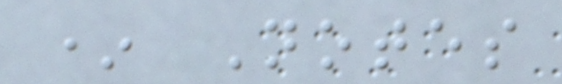* Notes
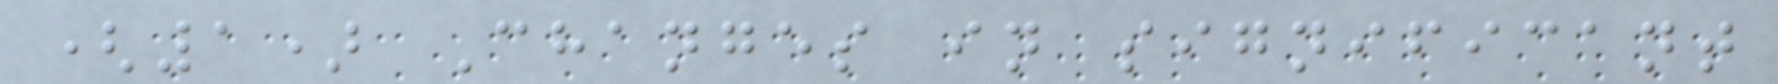(1) Changes in significant
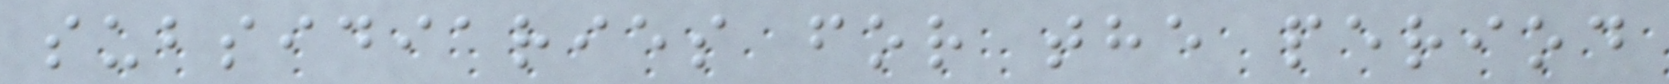subsidiaries for the period
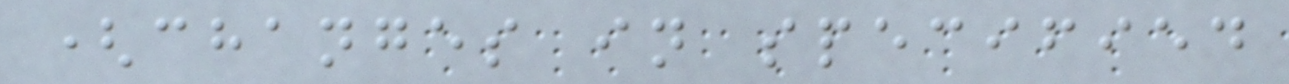(changes in specified
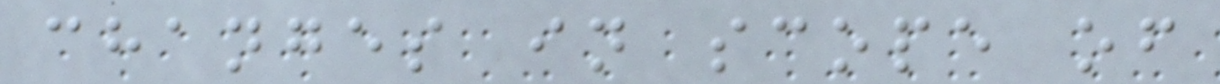changes in scope of
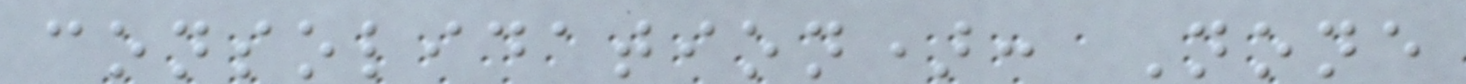consolidation): None
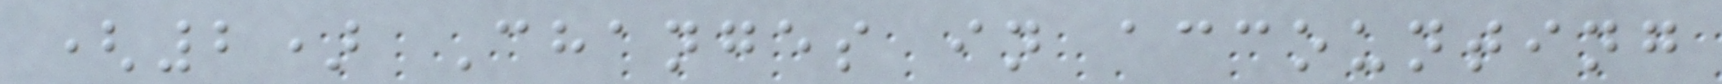(2) Changes in accounting
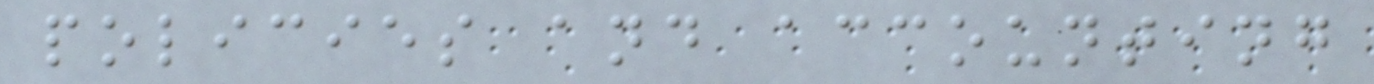policies and accounting
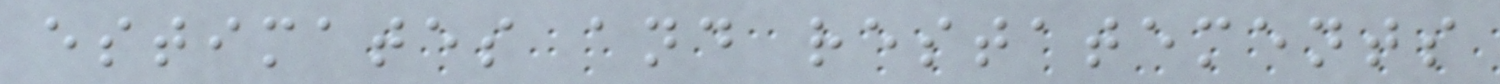estimates and restatements
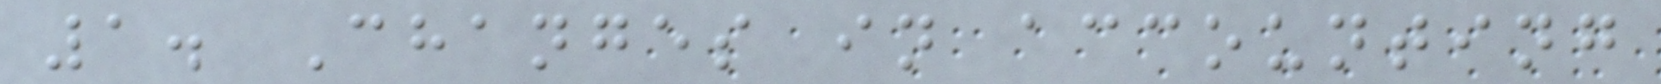1. Changes in accounting
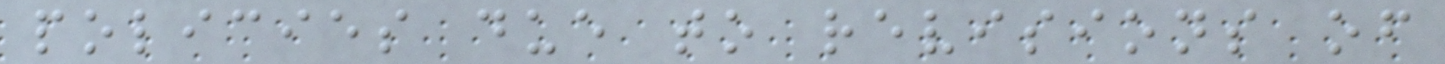policies due to revisions of
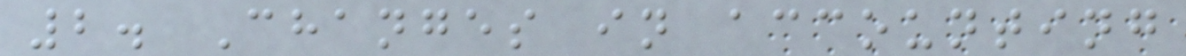2. Changes in accounting
